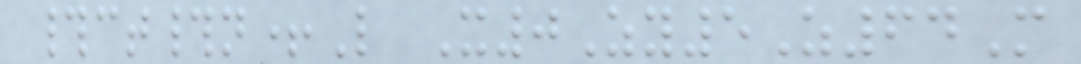#ct#n+L X0Zy5Z64M
